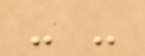- -
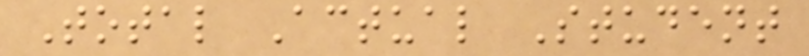Total Actual Student
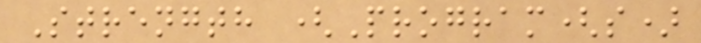Strength (Program(s)
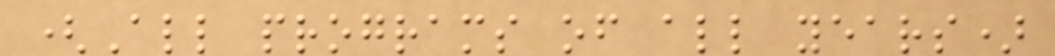(All programs of all years)
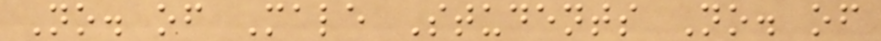No. of Male Students No. of
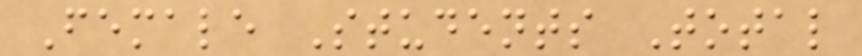Female Students Total
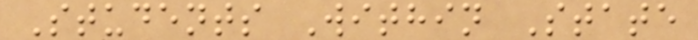Students Within State
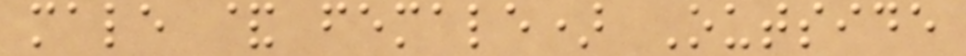male & female) Outside
